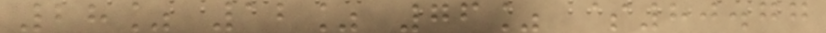28% 12% 76% $80.77
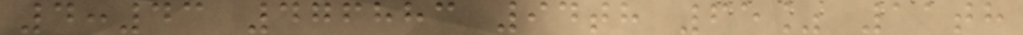4:43 476883 94th 65% 11th
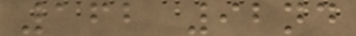162 92nd
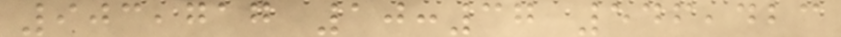903,717 10:37 546,423
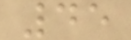45
